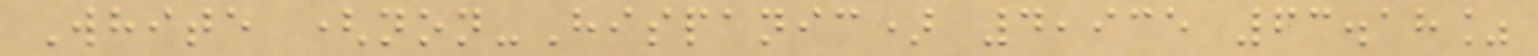White (non-Hispanic) 4,935 63.18%
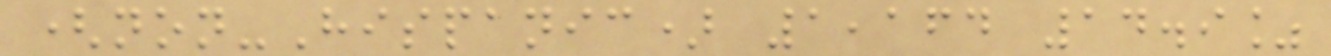(non-Hispanic) 1,164 14.9%
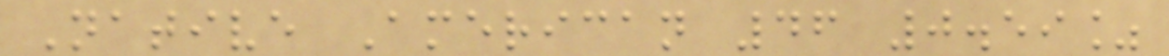Native American 46 0.59%
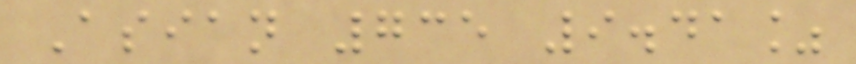Asian 735 9.41%
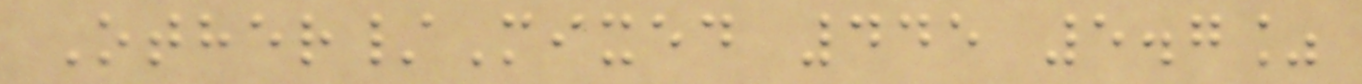Other/Mixed 445 5.7%
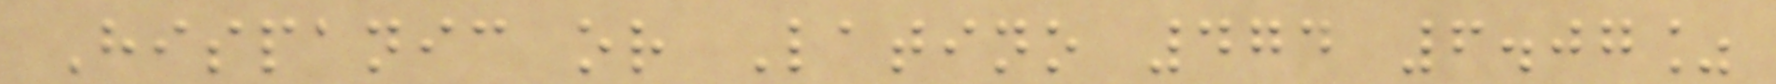Hispanic or Latino 474 6.07%
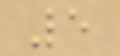5
